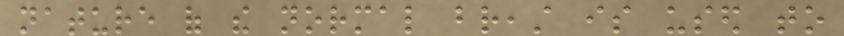nature of the normal breast is used to
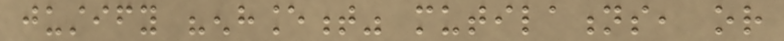justify "enhancement" mutilations, or
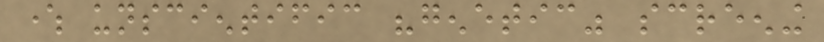where unscientific "genetic" screening
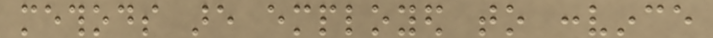methods are employed to convince
